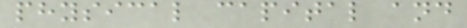physical capital and
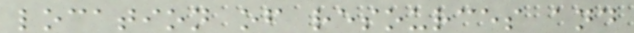location of resources and
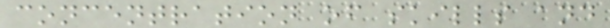concentration of skills and
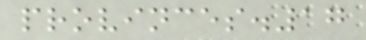provinces.17
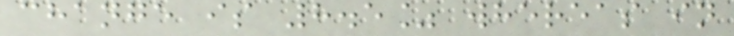change is 8.5% whereas in
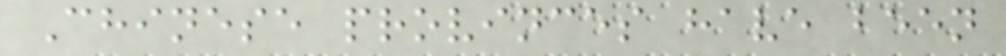Chinese provinces have been
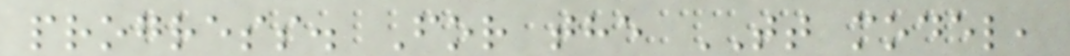progress. For the TT model,
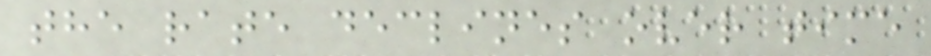the rate declines over time
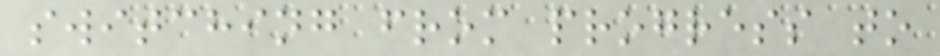switching from progress to
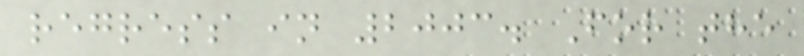regress in 2003. For the
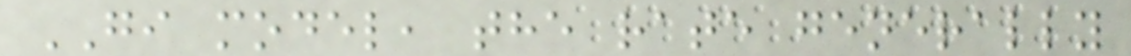GI model, the rate generally
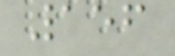156
